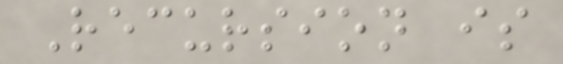Recursion is
